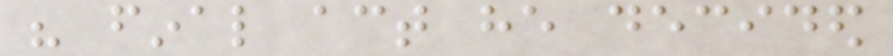his final act he decided
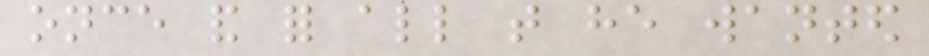once and for all that he wanted
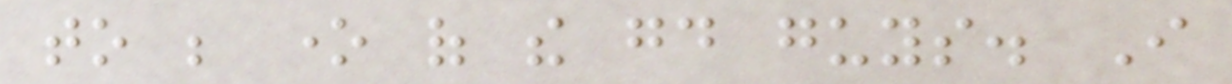to be one of the good guys. I
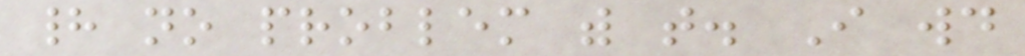had no problem with that. I would
